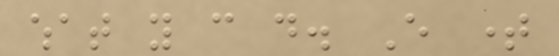what you can do. Every time
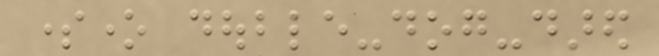someone double-dog-dared
